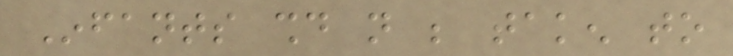Infants should not be taken to
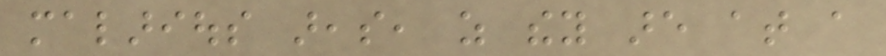malarious areas, as they are at a
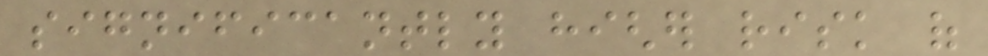significantly higher risk of
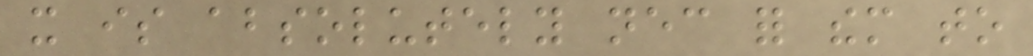it is absolutely necessary for them to
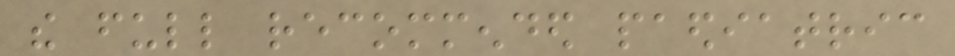the full recommended paediatric
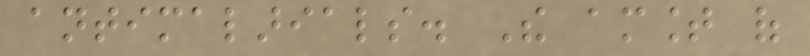antimalarials. The amount of
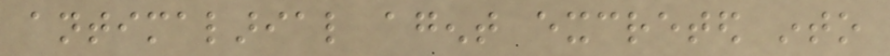antimalarial agent excreted into
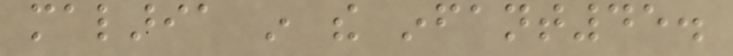malaria in the infant45.
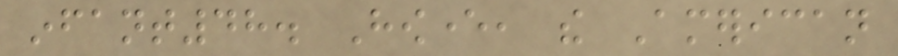infant48. However, the American
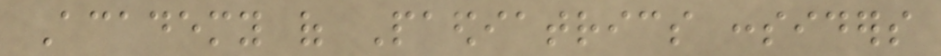Academy of Paediatrics considers
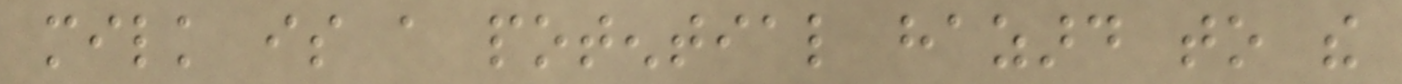milk is a potential hazard to the
